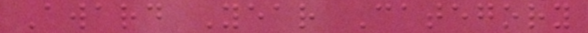Award Year Category
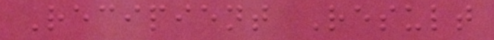Recipient Result
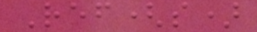Ref(s)
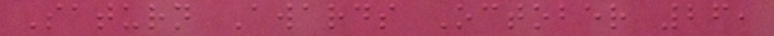Saturn Awards October 26,
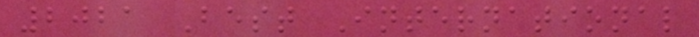2021 Best International
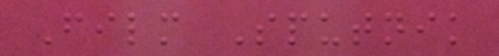Film Sputnik
